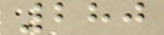280
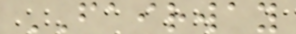FAIRWAY
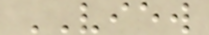VIEW
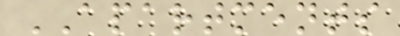APARTMENTS
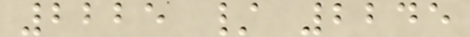2225 / 2245
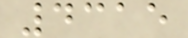4315
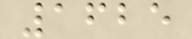1625
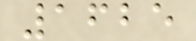1625
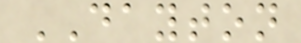DAYTON
